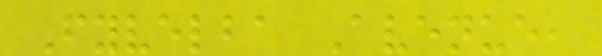Fyvelba Avenue,
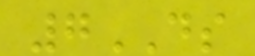7DS
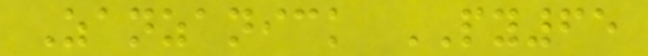Zanzanick PY65
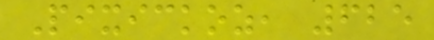Pixickoz, 625
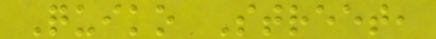Quiko Street,
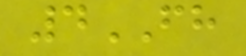4FH
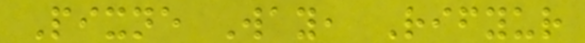Pixne Way, Rifyur
